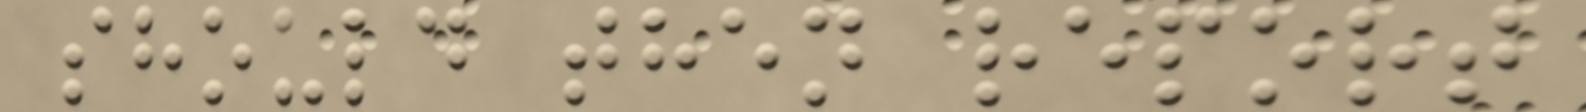should then report
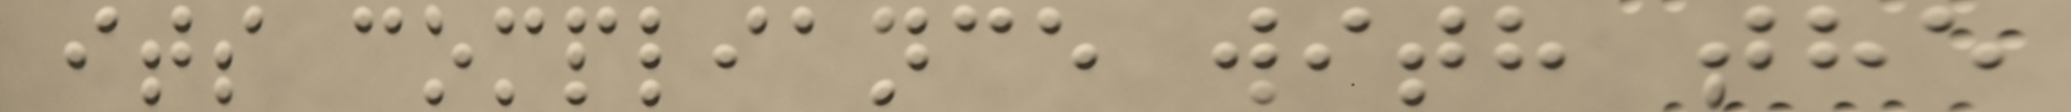its compliance with the
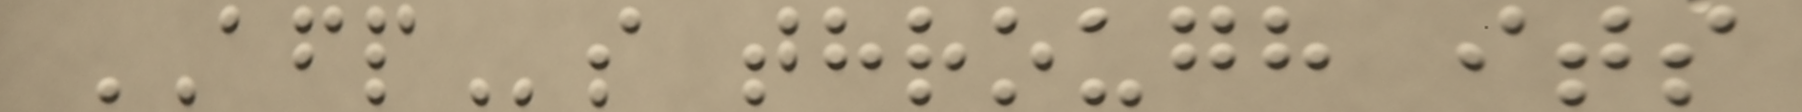AFPs through its
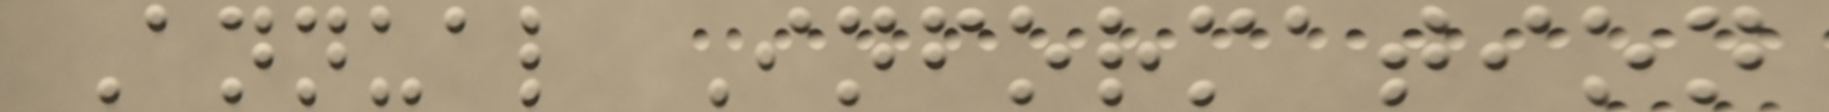Annual Information
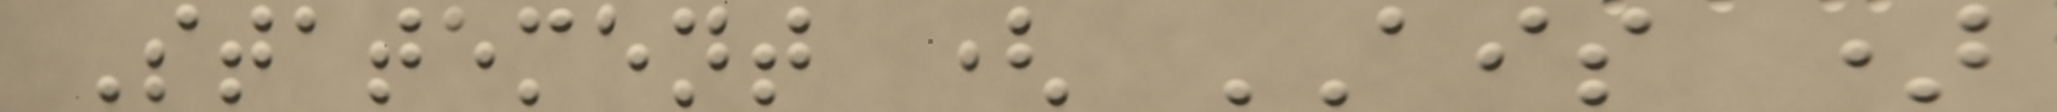Statement ( AIS )
